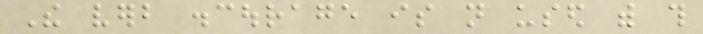The verb discourage is not used with this
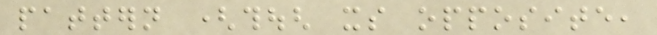pattern (though its opposite,
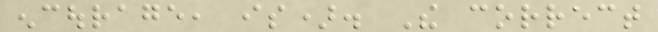encourage, is). The correct
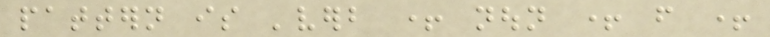pattern is 'verb + noun + from +
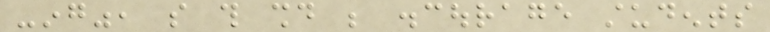-ing", so this should be discourage students
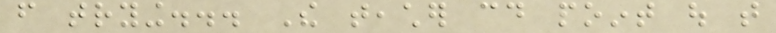from trying... The teacher could point out that
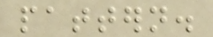pattern.
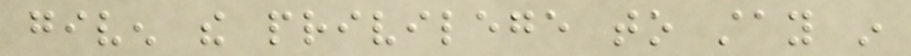given the privilege to stay in
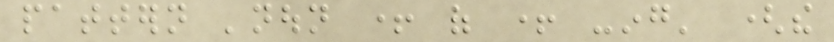pattern 'noun + of + -ing' (the
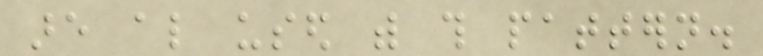are also used with this pattern.
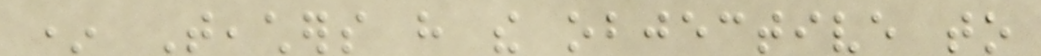* Teachers have the objective to
